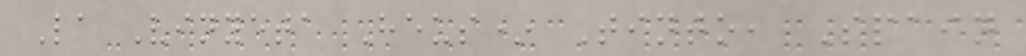La Vinyeta Heus* Tinto, Spain
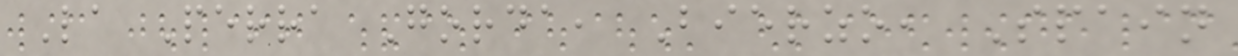La Perra Gorda, Bierzo, Spain
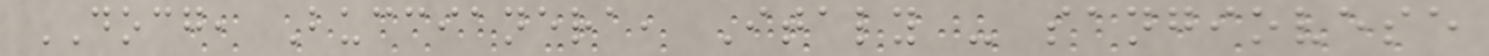DOCG, Buccianera, Italy - sangiovese
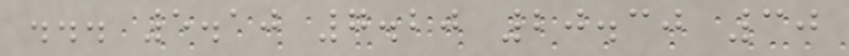... 5.10 7.20 20.30 30
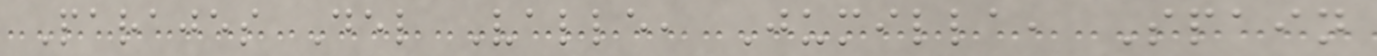Parajes Del Valle, Jumilla, Spain
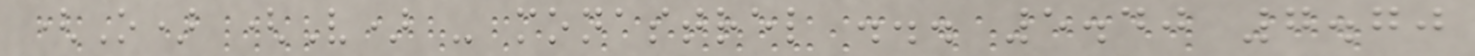(O) (V) - monastrel ... 5.40 7.70
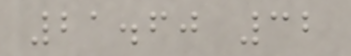21.60 32
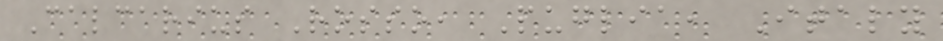Calcarius Rosso, Puglia, Italy
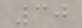30
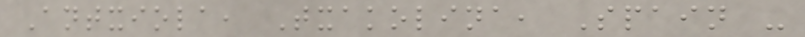Antxiola, Txakolina, Spain -
